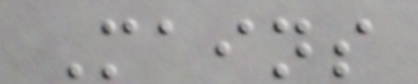Mains
